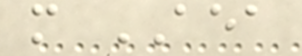m AEA
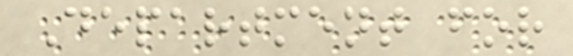Department for
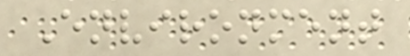Environment
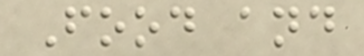Food and
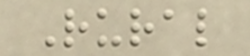Rural
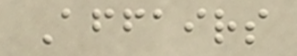Affairs
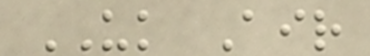UK Air
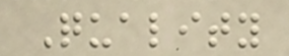Quality
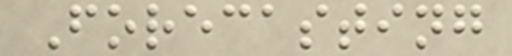Forecasting
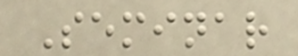Seminar
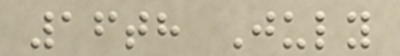16th July
